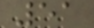51
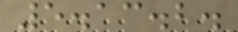5.13.2.
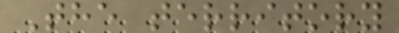The territory
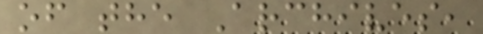of the Archives,
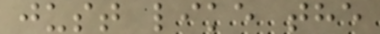just like the
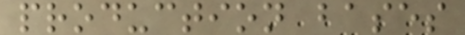production bases
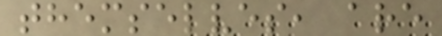themselves, are
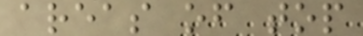areas of top
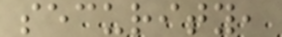security,
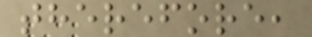therefore,
